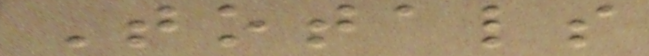Totals
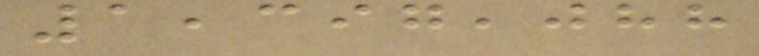1,397,088
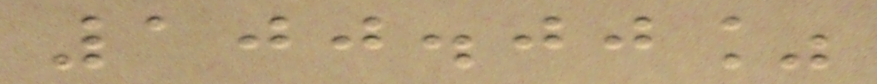100.00%
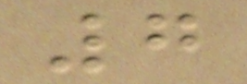7
